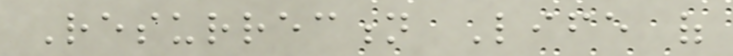Resurrection Life of
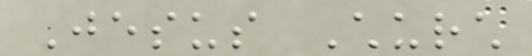Jesus Church
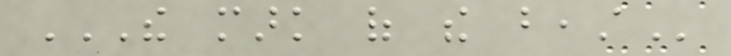THE MARK OF THE BEAST
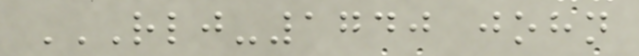RLJ-1740 JOHN
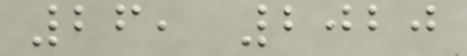26, 2020
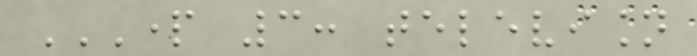PART 3: TELEVISION
